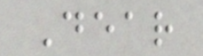Dear
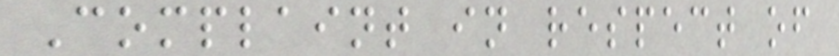Complaint in respect of
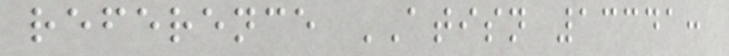reference ATISN 13341:
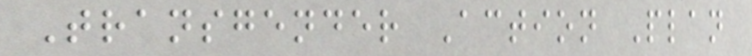Transgender Action Plan
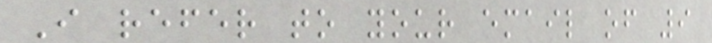I refer to your email of 9
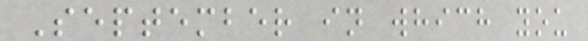September in which you
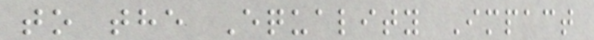to the Equality Impact
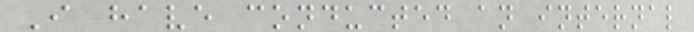I have conducted an internal
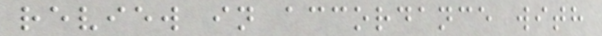review in accordance with
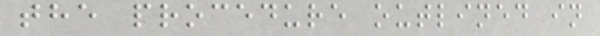the procedure outlined in
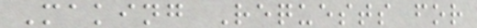Making Requests for
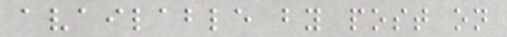available by post on
